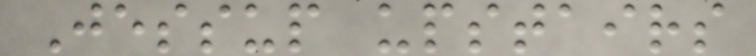Jessup upstairs
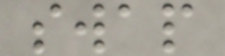swap
